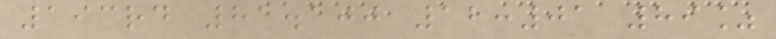193rd 81.100 12:01 89%
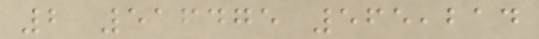2 516475 565,214
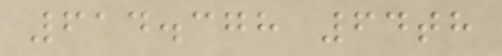614.378 64th
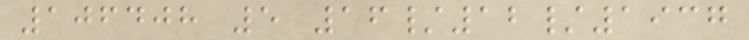106408 5 16/12/1937
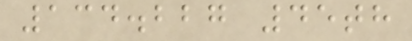134.227 45th
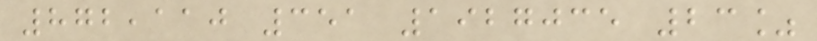872,110 351 1927035 23%
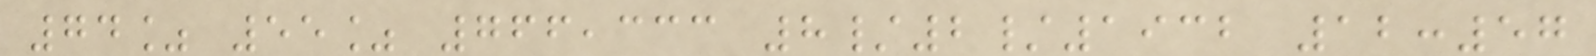74% 55% 766,333 8/2/1932 12:57
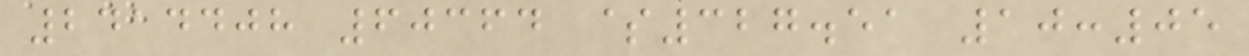2414408 60364 $327.51 10:05
